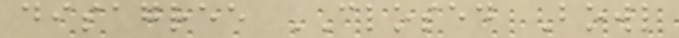disagree CLOSED Bowl
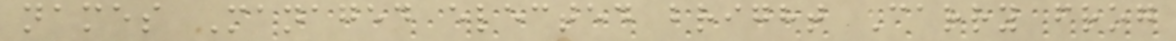names Managed elected bright Carry frog
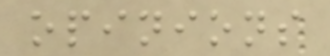opinions
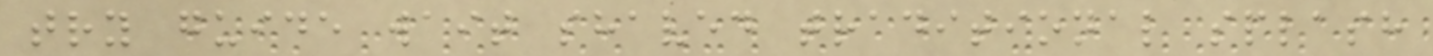try guide wait shaved traditional splash
